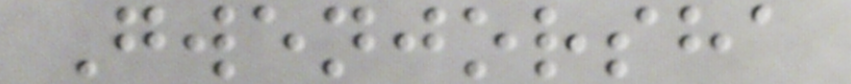Gwenjorsha
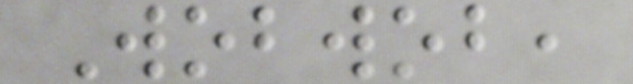Wobwob,
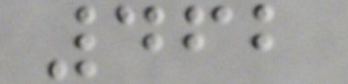462
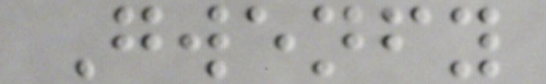Gwenfy
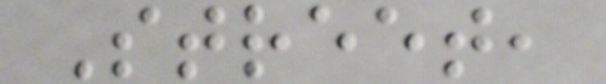Street,
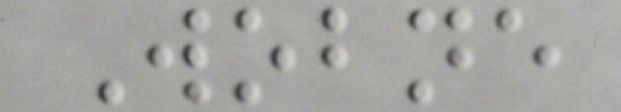Wobne
